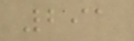291
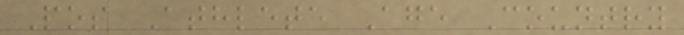Pos Athlete Age Country
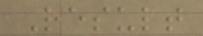Result
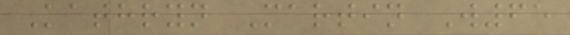Kathryn Martin W65
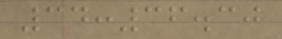34:36.30
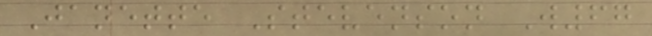Janette Stevenson W67
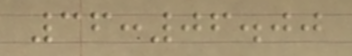36:06.00
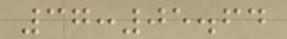37:05.64
